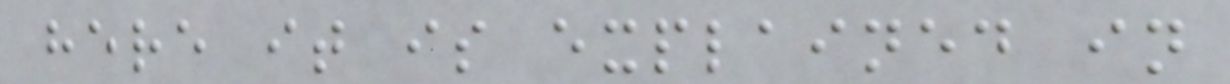here it is explained in
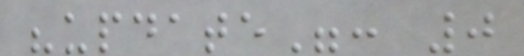"update": 0
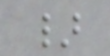}
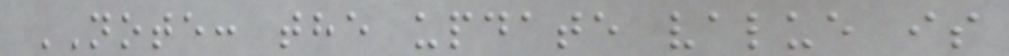NOTE: the update value is
